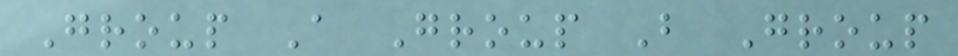Group A Group B Group
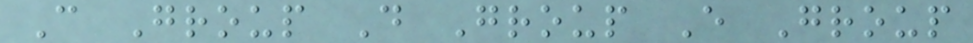C Group D Group E Group
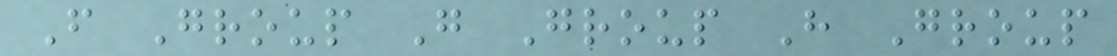F Group G Group H Group
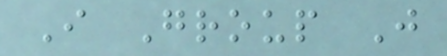I Group J
